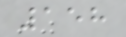158
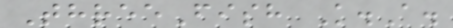ThreeFish K.A.
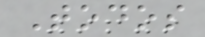Todos
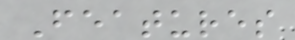Features
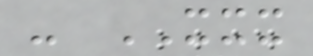- XXX
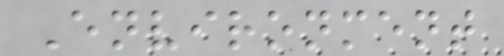Environment
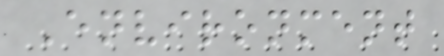Environment
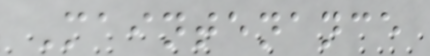Maintenance
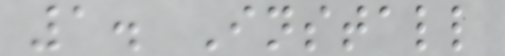1. Install
